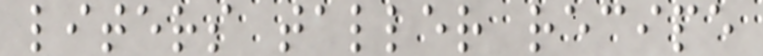liters taller recipe
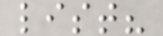list?
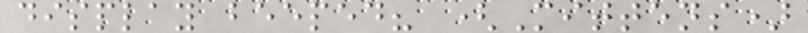display beeped? (Mittens)
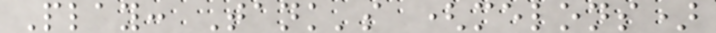Play: Tank's (melons)
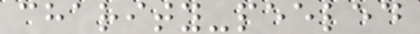charity-peeled
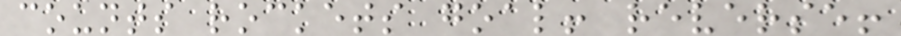counts rockets goal! reverse!
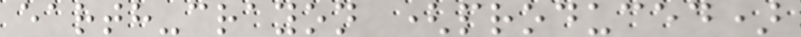earth-crayon (produced)
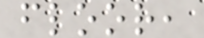floor,
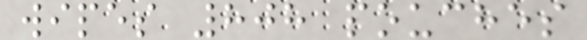wipes 808 pouches
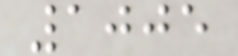1005
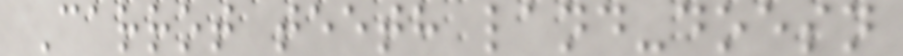Carrot teeth land-doesn
